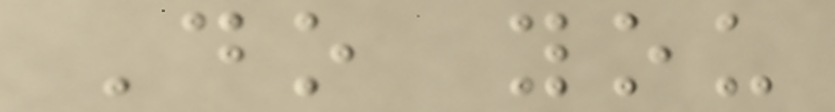Do you
